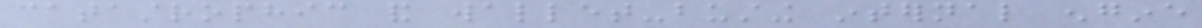catastrophic and wallet-busting internal engine
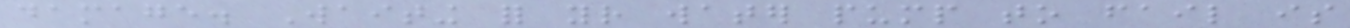damage. Waiting for your water pump to fail is
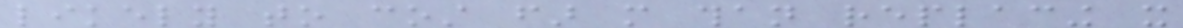likely to cost far more than replacing it
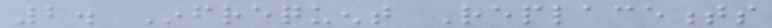2. Infrequent Replacements
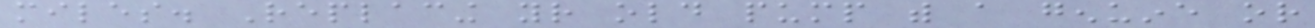miles. Replacing your old pump with a genuine or
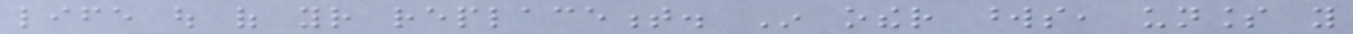life out of your replacement. In other words, unless you
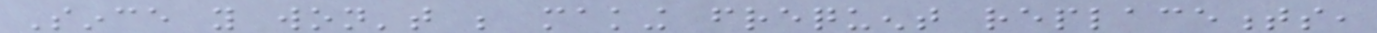Since you won't be making frequent replacements,
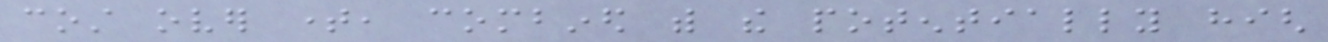cost over time, combined with the potentially high
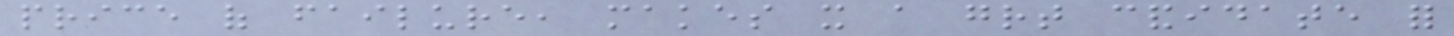price of failure, makes it a great candidate for
